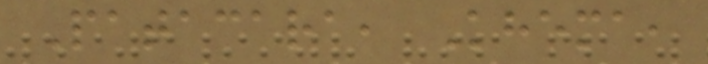Patacara, Khema,
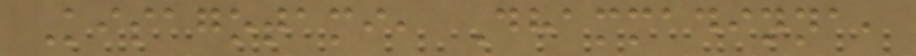Kisagotami, Dhammadinna,
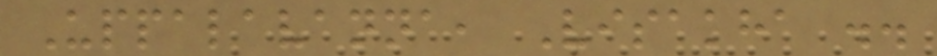Uppalavanna, Visakha ..
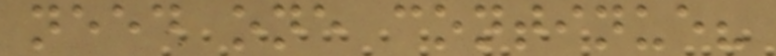need one continue?
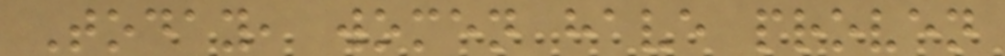Today, women have proven
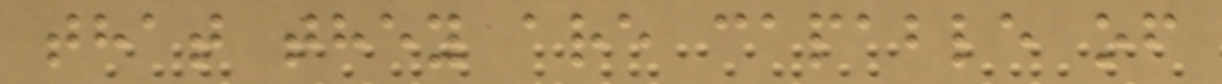that they are capable of
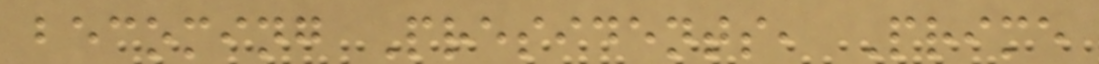becoming Presidents, Prime
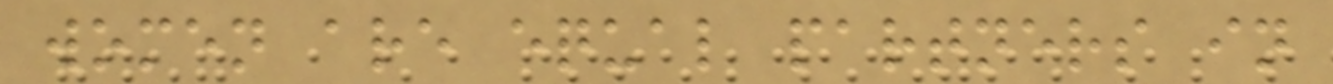women are equal partners in
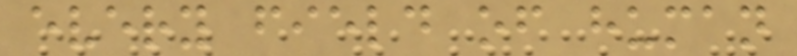every field of human
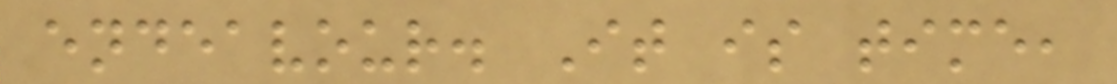endeavour. It is time,
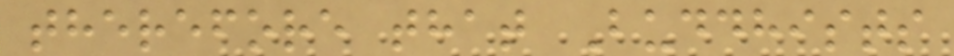therefore that Buddhists
